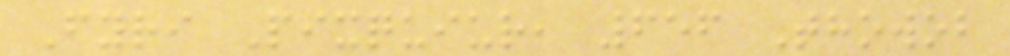Fyri Pixquiur, 656 Thowob
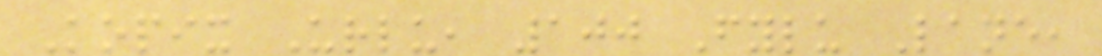Kopix Urlu, 100 Fylu Lane,
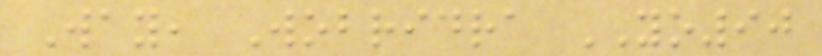Way, Wobridra YO90
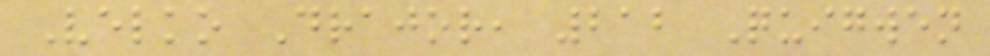Velko Drajor, 212 Quigwen
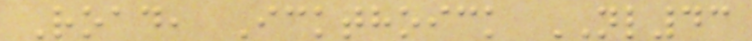Road, Ickthoick NL43
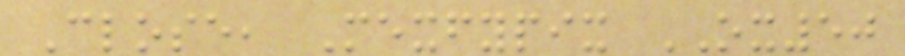Close, Mexfypix OX50
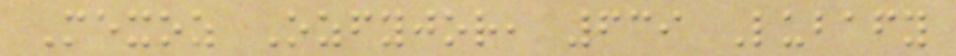Mexoz Ozfyjor, 639 Lubafy
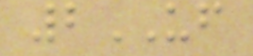2UF
